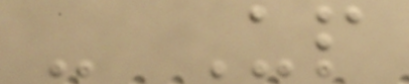- Up
